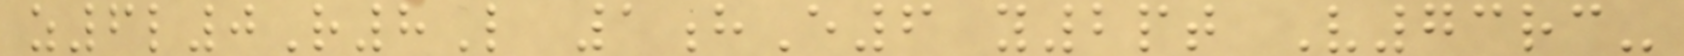z6l0R8L 1hE6 y2pt V73rc-
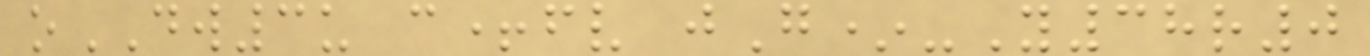oDW3u c+fv jG*-Y38r0
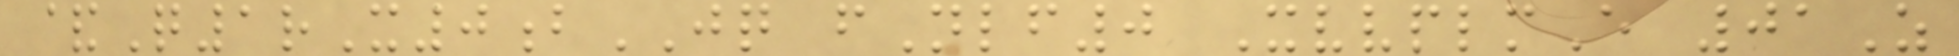&Q1rX0bJQ fNlf0 XvvplmE 01Z
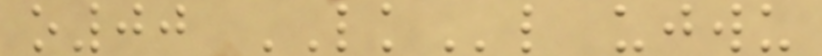o00 LKl ujwu
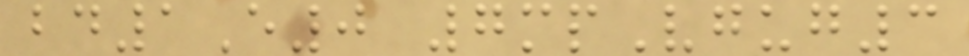bd1E0 7mpVgug3
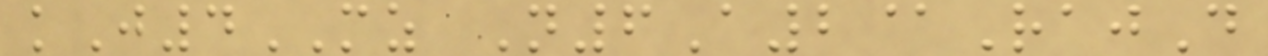kJ4MZ N6A2@RajD
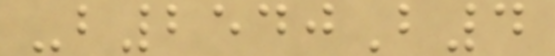-b2540B4
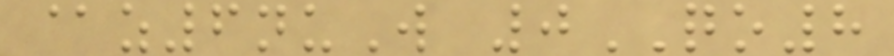@z6nuW 0QO8
